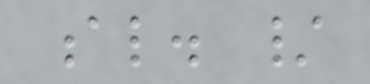al. /
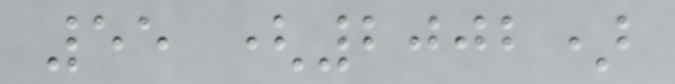55 (2002)
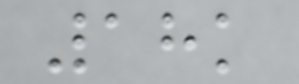18k
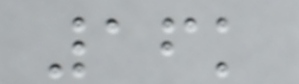16k
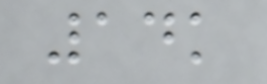14k
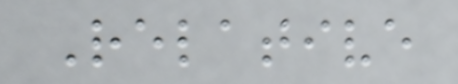Relative
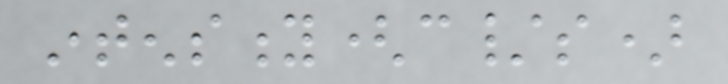intensity(c/s)
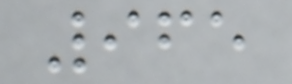965
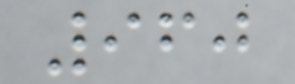960
